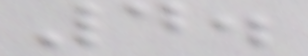4.
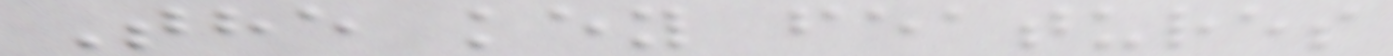The key features
